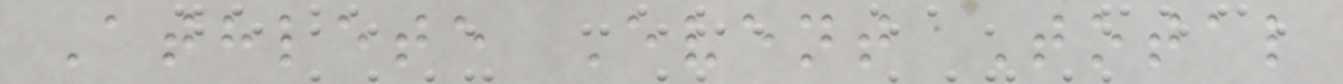Athlete Event Total
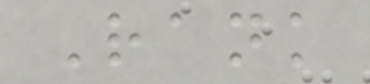Rank
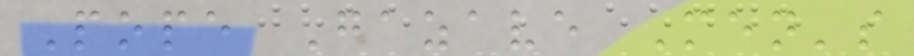Pope Gazave Men's
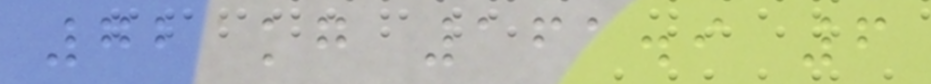72 kg 161.9 6
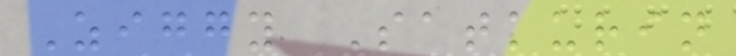Ziggy Satkurin
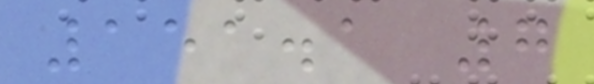151.1 7
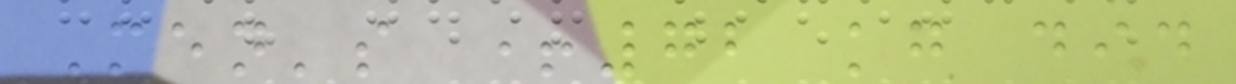Men's +72 kg did
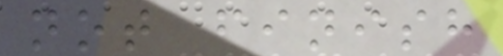not finish
